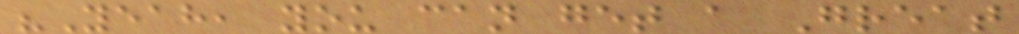"Yeah, you can get a Great
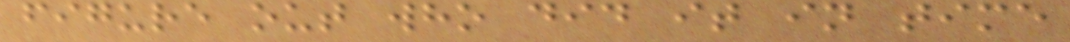figure out who did it in time
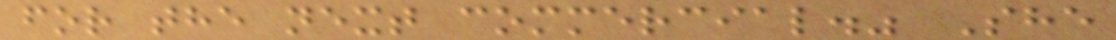for the next commercial." She
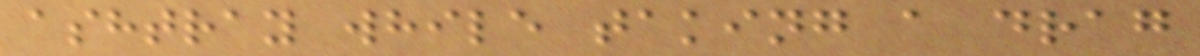ashtray while taking a drag
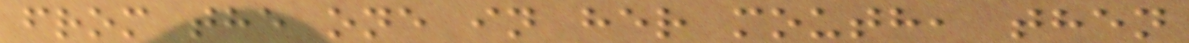from the one in her mouth, then
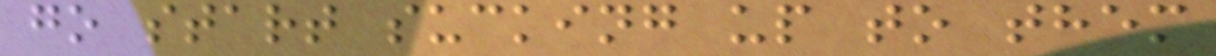go start sucking up to them
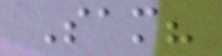Sam?
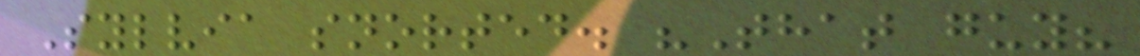Sylvia snorted. "That guy?
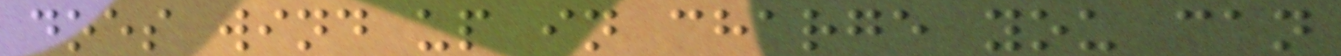does wind up in charge you can
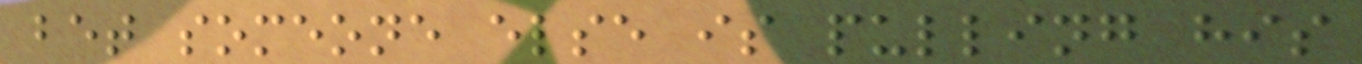bet someone else is pulling his
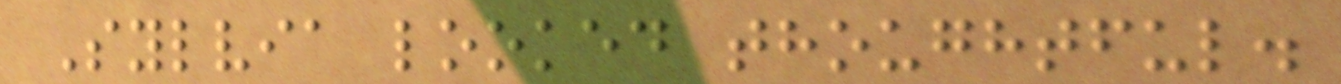Sylvia looked thoughtful.
